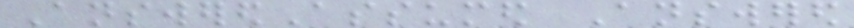AnsweredAssumed Answered
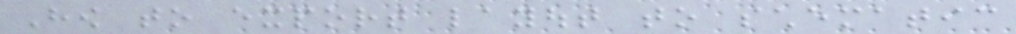How to export layout to schematic
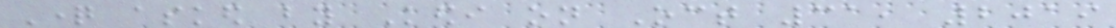Question asked by Kedi on Oct 31, 2019
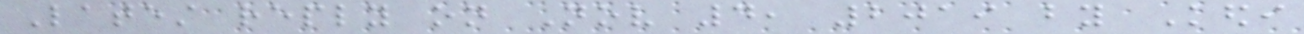Latest reply on Nov 4, 2019 by Kedi
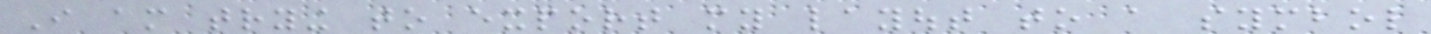I am trying to export my layout to a symbol
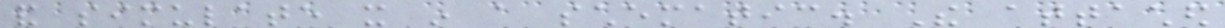and simulate it in a schematic. The attached
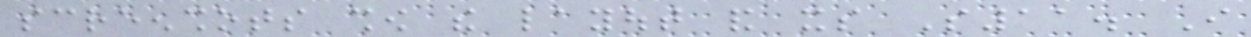screenshots show the layout and its S11. I
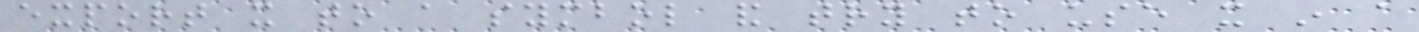export it to a symbol and try to use it in a
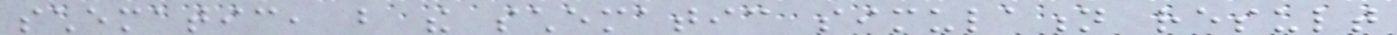schematic, but the schematic simulation result
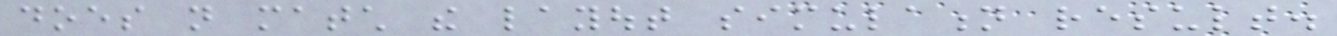does not match the layout simulation result.
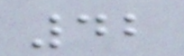42
